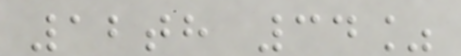12th 34%
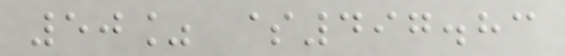50% $497.83
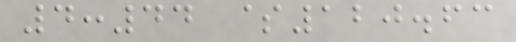4:44 $120.63
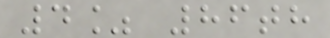4% 86th
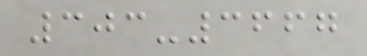303-3667
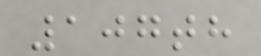107th
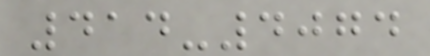414-4074
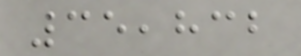35,832
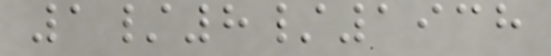1/8/1938
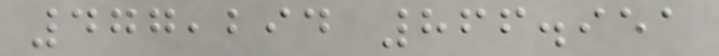477,294 866.951
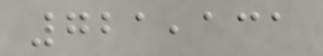721,131
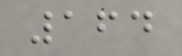164
